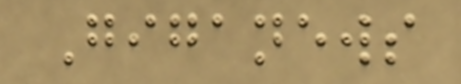Giganews
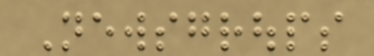Newsgroups
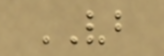VB
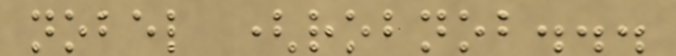nobel (robnob...
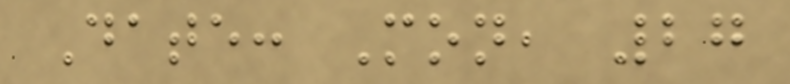Date: Mon, 27
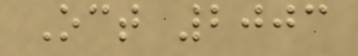Oct 2003
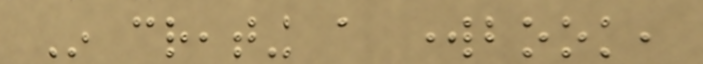In creating a workbook,
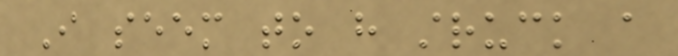I seem to have struck a
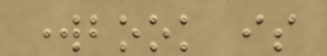workbook is
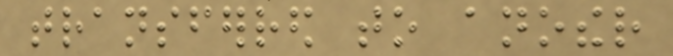transferred to another
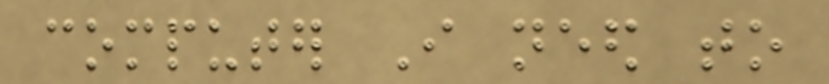computer I need to
